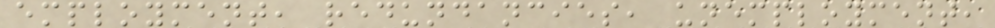employment, redundancies, unemployment,
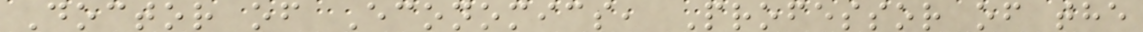Doctor of Economics, Professor of the
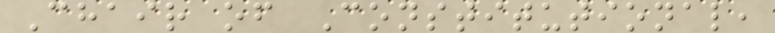Chair of Constitutional,
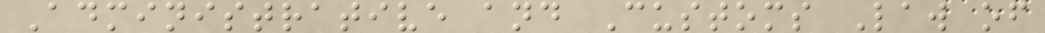Administrative and Customs Law of
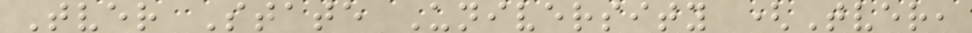Tver State University (Tver,
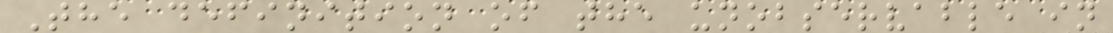The definition of the unobservable in
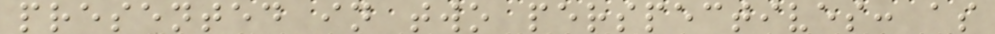presented in two perspectives: as
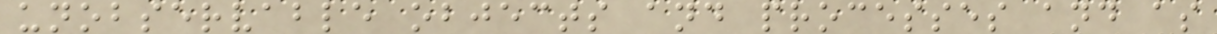unobservable objects and processes and as
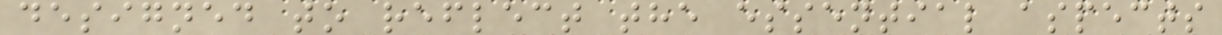designed to reflect the essential aspects
